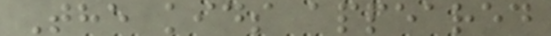The kids appeared
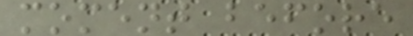moment before
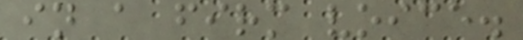in a firm voice.
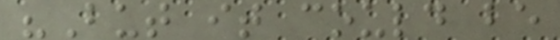"But it could be
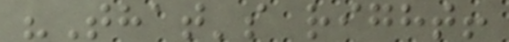"That's right!
